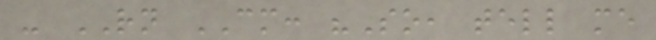- RN CM: "So, tell me
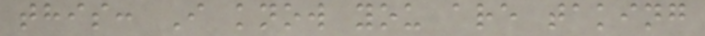this: I know you are taking
